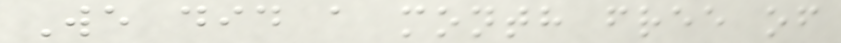We did a month free of
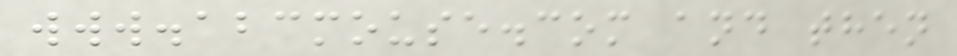www.abcmouse.com and then
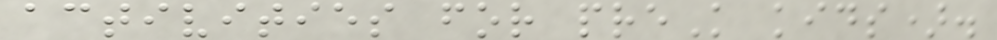activities for preK kids).
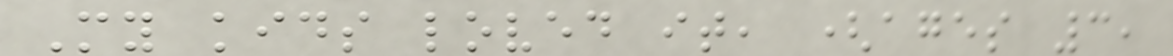My kids loved it, (ages 3,
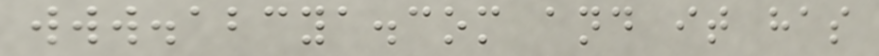www.abcya.com and it has
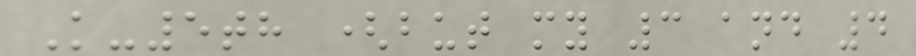K-5th (but my 3 and 4
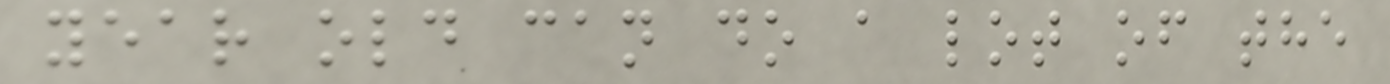year old can do a lot of the
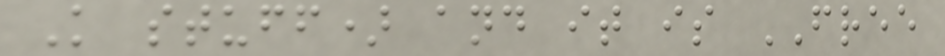K stuff) and it is FREE
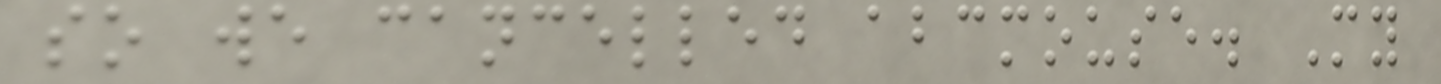so we cancelled abcmouse. My
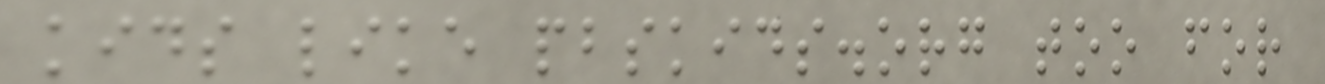kids like pbskids.org too for
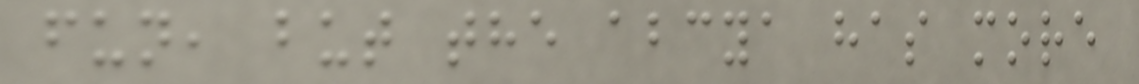fun, but the abcya has more
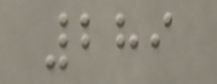289
